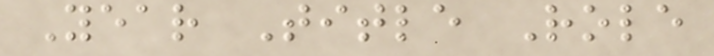Year Title Role
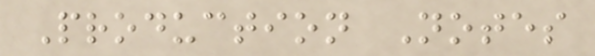Production Notes
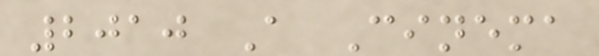2010 A Cinema
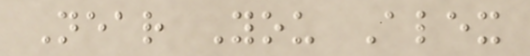Near You Alex
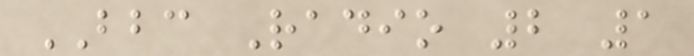BBC Radio 2 1
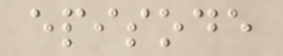episode
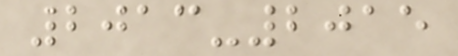2013-2015
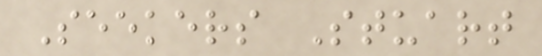Seekers Stuart
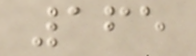165
